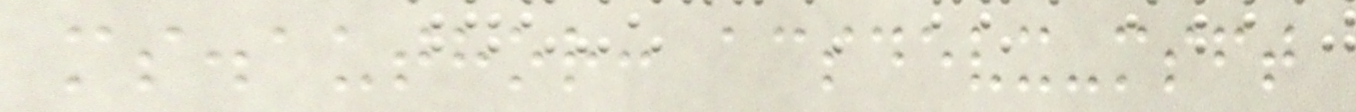ms.author: acsdevx-msft
